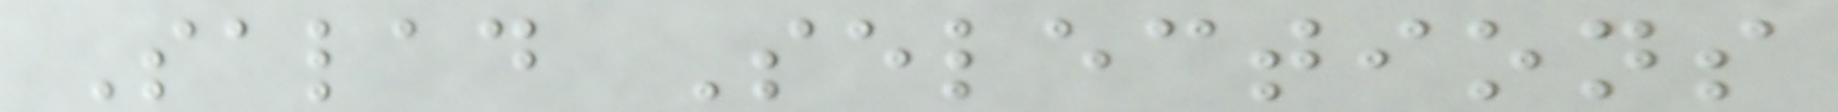Salad Selections
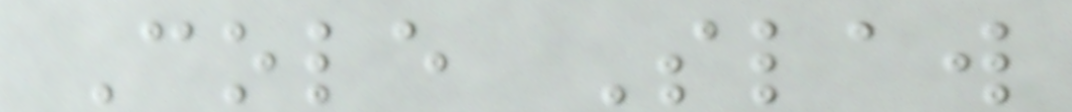Cole Slaw
